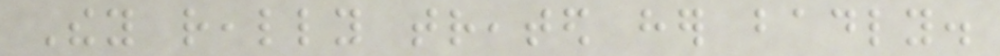They really treated her badly.
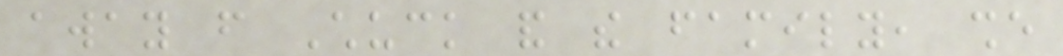away from Chuck and the family, she
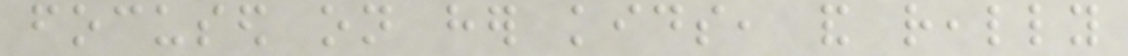focused on her kids, and really
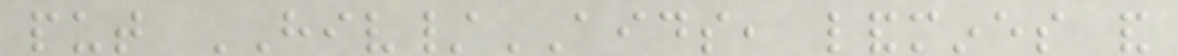put HIV/AIDS, landmines and
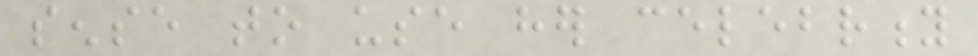sense to use her celebrity
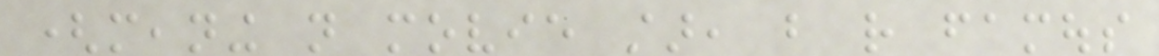(meaning not movie star, but rather famous
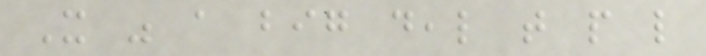It was a big deal that people like
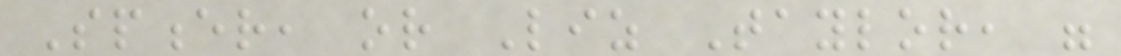Spencer, or Liz Taylor, were
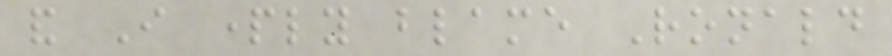and I partly blame Ronald
